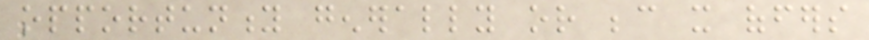opportunity generally or because it offers
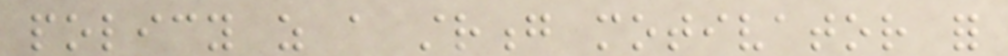policy as a strong motivator for
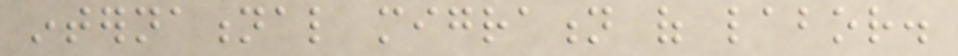international migration of labor.
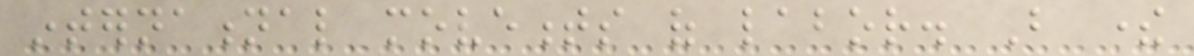international movements of labor. But there
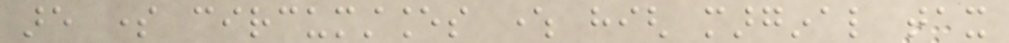are some circumstances where high marginal tax
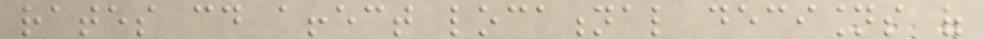rates could affect locational decisions of
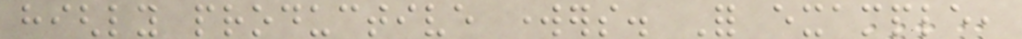highly productive workers. For example,
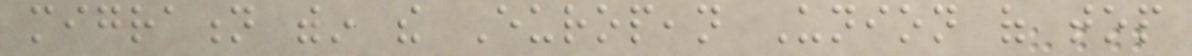migration within the European Union of top
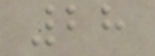28
